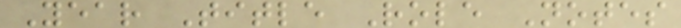Year Title Role Notes
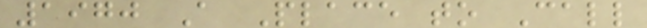1970 A Place to Call
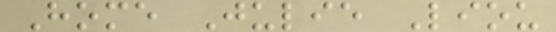Home Julie Liou
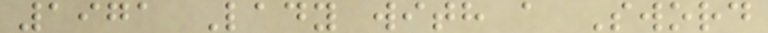1971 Lady with a Sword
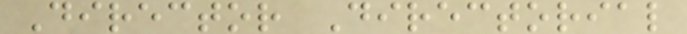Director Directorial
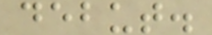debut.
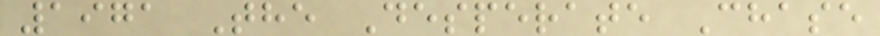1971 The Desperate Chase
